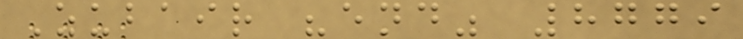Zubair "end" 8779
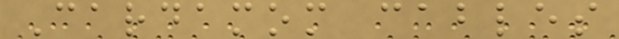Cardamom cables
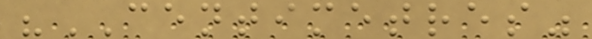"CENTIMETRES"
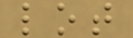lot
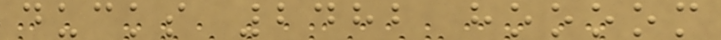ducks 2482 hoooom
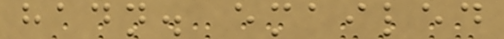hadn. emailed
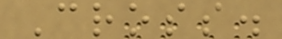Cross.
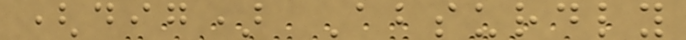(dig) Absurdly
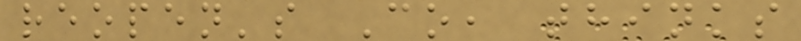reopen's Co, thinks
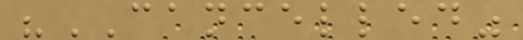"CANCELLED"
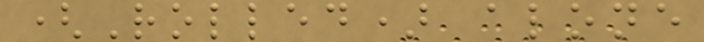(Rolled) alone
